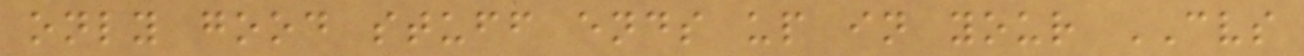only good stuff ends up in your CVS
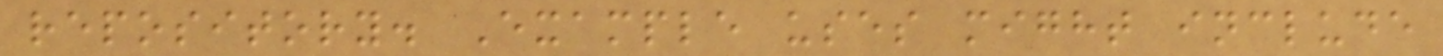repository. Example uses might include
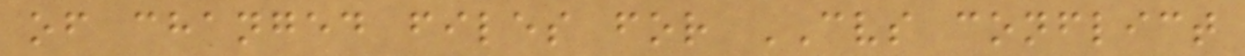of changed files for CVS conflict
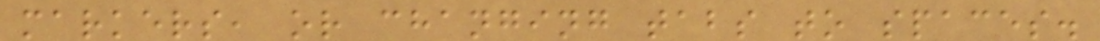markers, or changing tabs to spaces.
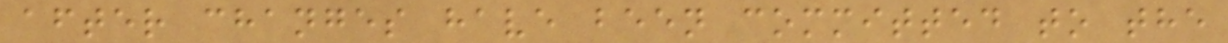after changes have been committed to the
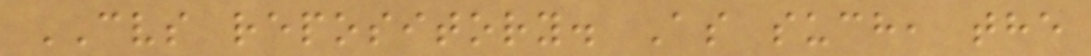CVS repository. As such, the
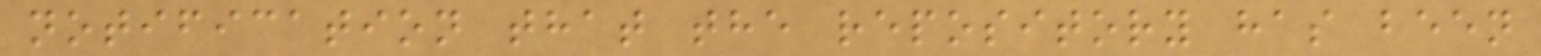notification that the repository has been
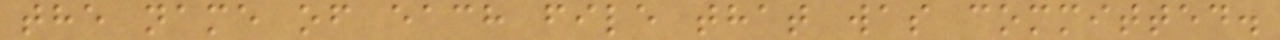the name of each file that was committed.
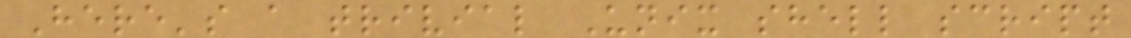Here's a trivial Unix shell script
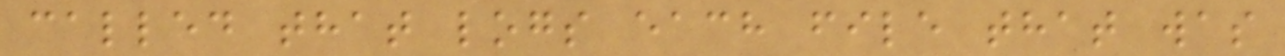called that logs each file that was
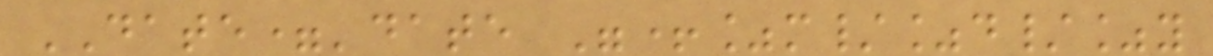DATE='date "+%m/%d/%y
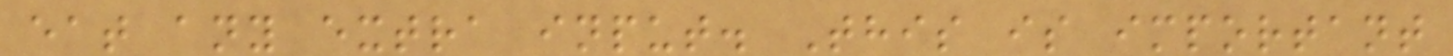eat any extra input. This is important
